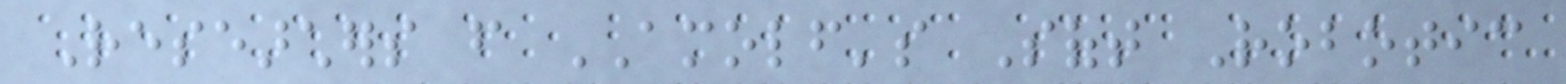Researchers from AMOLF's Soft Robotic
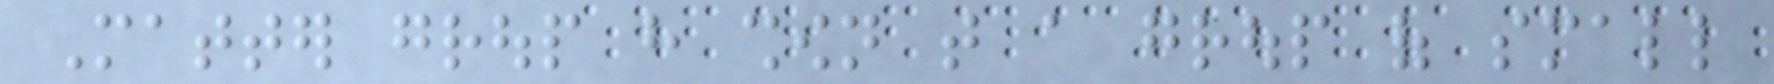Matter group have shown that a group of small
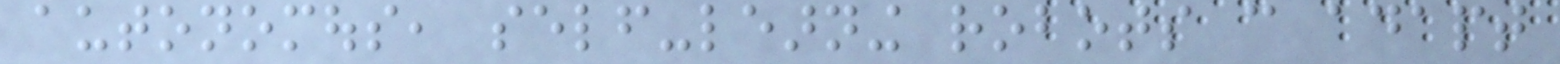autonomous, self-learning robots can adapt
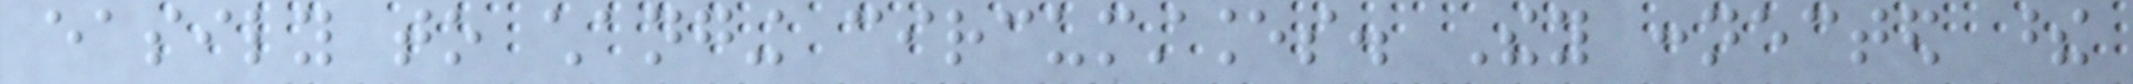easily to changing circumstances. They connected these
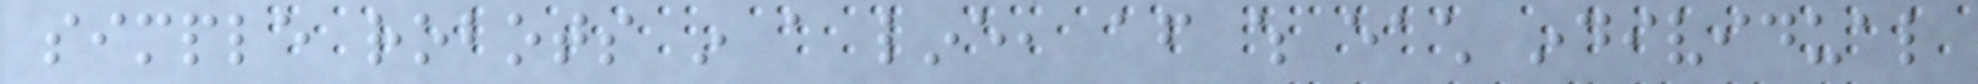simple robots in a line, after which each individual
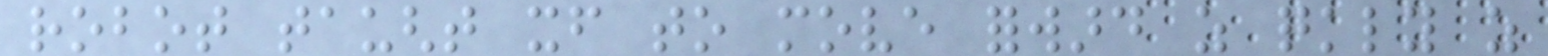robot taught itself to move forward as quickly as
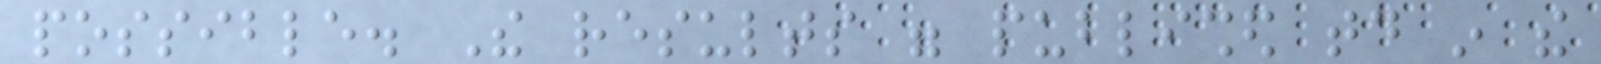possible. The results were published today in the
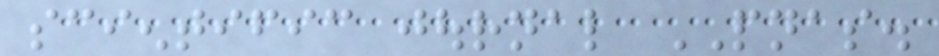scientific journal PNAS.
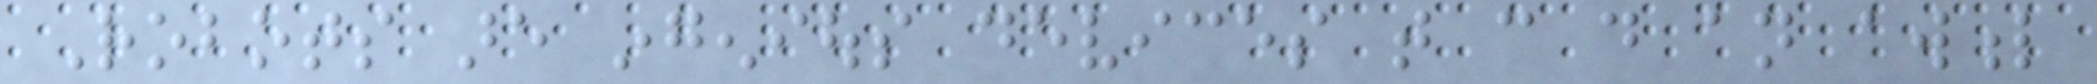Robots are ingenious devices that can do an awful
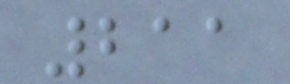211
